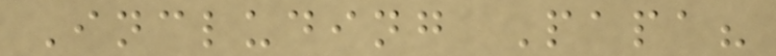Including Papa?
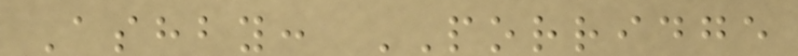Ashby: PORRIDGE
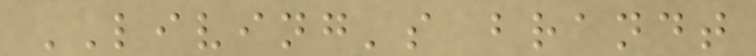LIVING's brandt
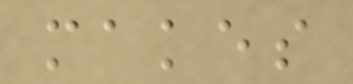makes
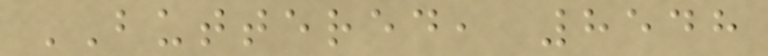BUTTERED, 8548
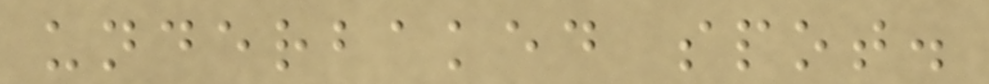underbaked spot.
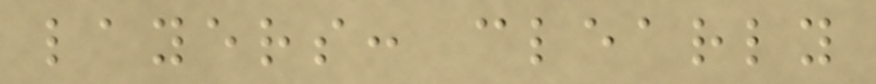layers: clearly
